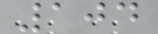104
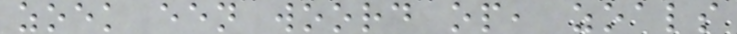zoek een woord op, zoals
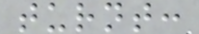turnt:
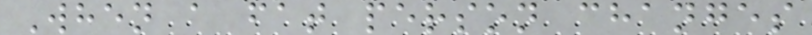When a fat person changes
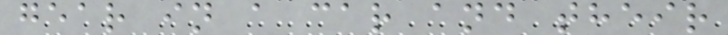gear in a car and their
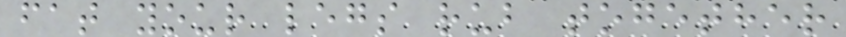fat your legs rub together
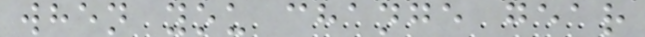when you change gear
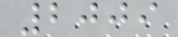2009
